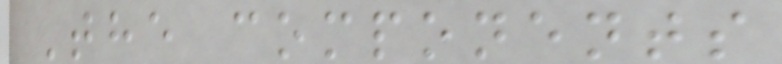The components
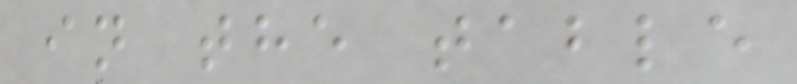in the table
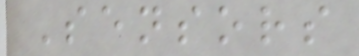Sensors
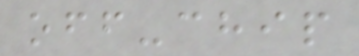off-chip
